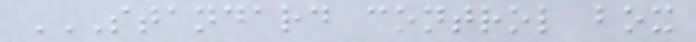STANDARD CONTROL BOX
